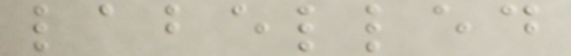labelled
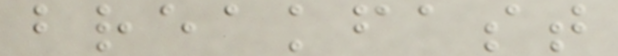breakfast
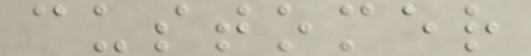customer
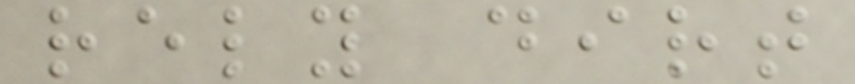rely dirt
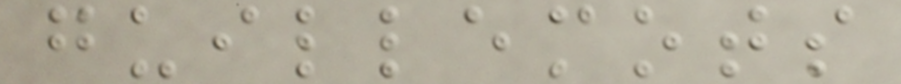guillemots
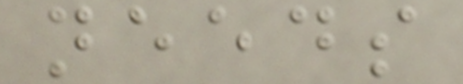needs
